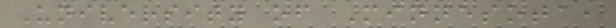University of Minnesota,
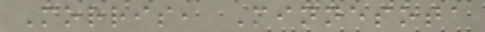Morris, Minnesota
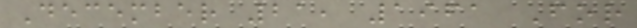December 21, 1961 For
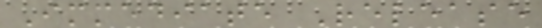Immediate Release
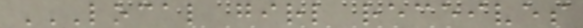LOCAL GIRL RECEIVES
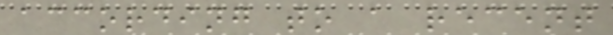according to a recent
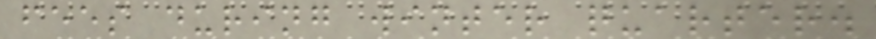fees during winter quarter.
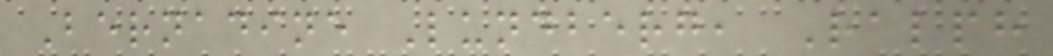Bernadine Lundberg, Ralph
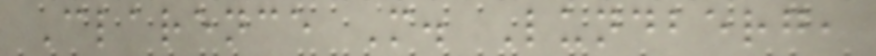Clarence M. Lundberg,
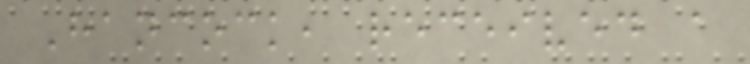Hancock, received a
